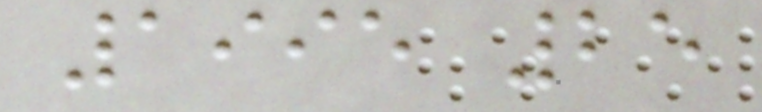1995 25
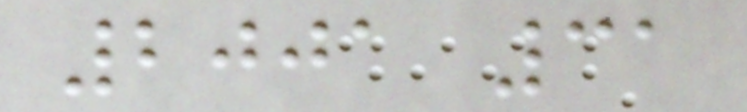2001 31
